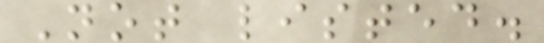Not listed.
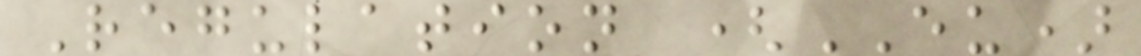Regulation (EU)
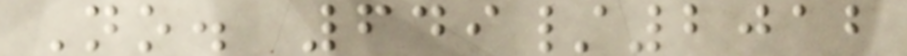No. 649/2012
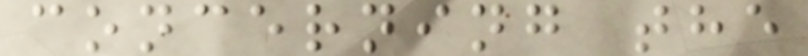concerning the
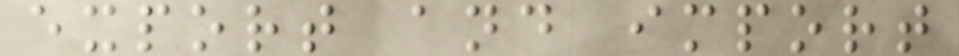export and import
